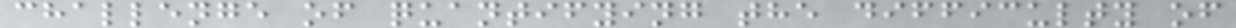challenge of quantifying the difficulty of
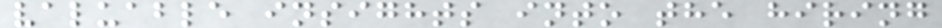valuable insights into the hiring
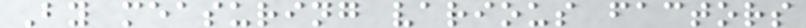By measuring various factors
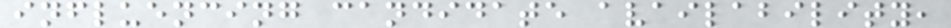influencing candidate availability,
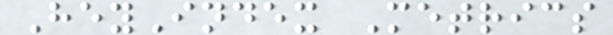HeyIndex Metrics
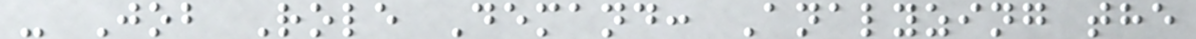- Job Role Demand: Analyzing the
